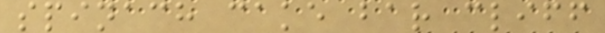spinach cake bar cliff
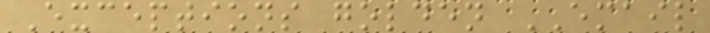Exceptions golden EMAIL
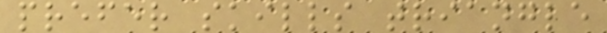prefer skills triangle
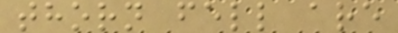thorn fell are
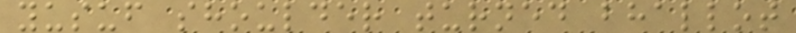yusuf shoulder turned bhallot
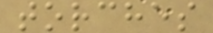torches
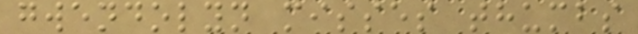gwendolyn misses thumbs
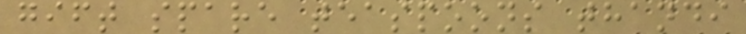gift spare teaspoons thandi
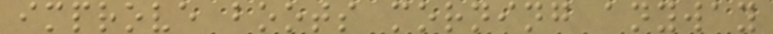improve boots morning anyway
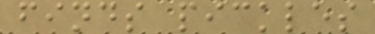finds pickles
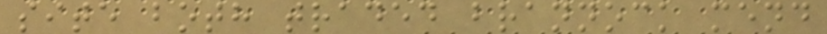site both traded brannock mend
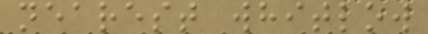nearest whitlow
